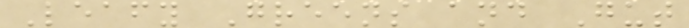Leafy Greens and Gut
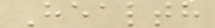Health
